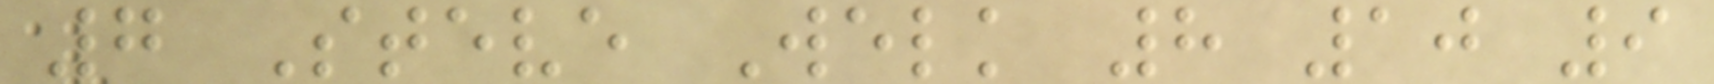7 Steve Welk 8 10 9
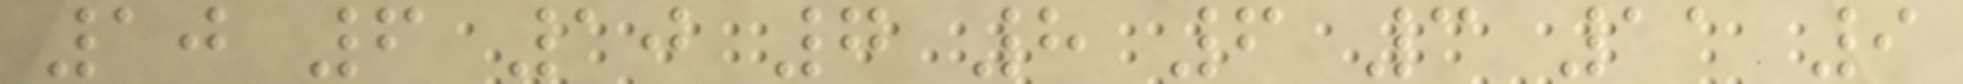10 6 10 7 8 6 3 11 9
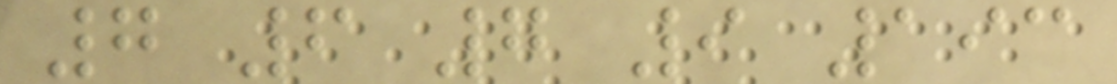7 6 7 9 193
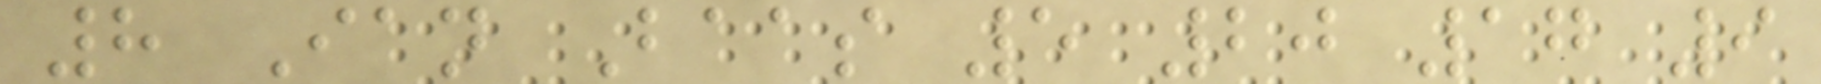8 Ian Baas 5 20 17 9
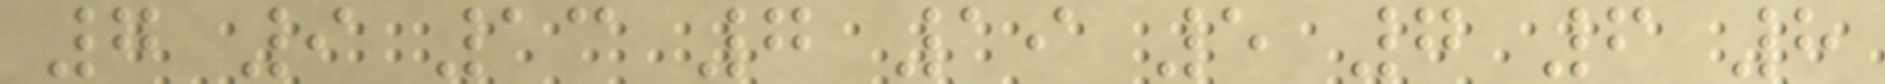7 9 13 7 19 5 7 6 8
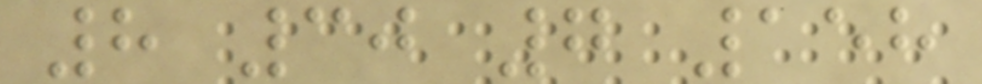8 30 7 158
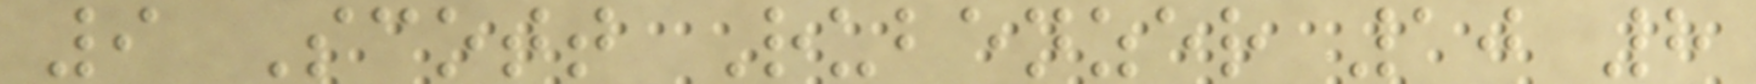9 Scott Rubenzer 10 8
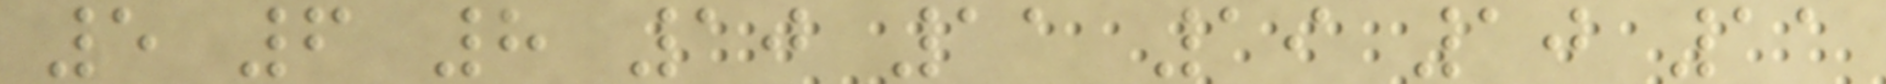5 6 8 10 11 19 10 11
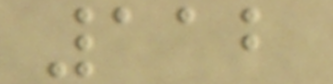112
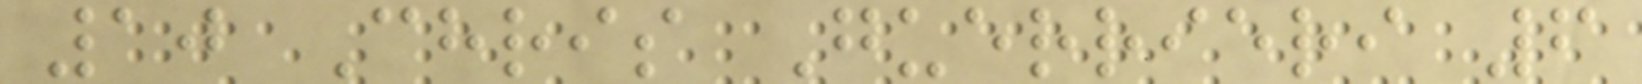10 Chris Guerrieri 6
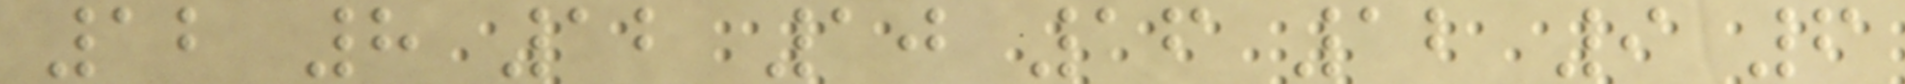12 8 12 10 16 12 9 6
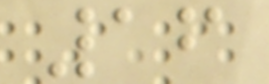16
